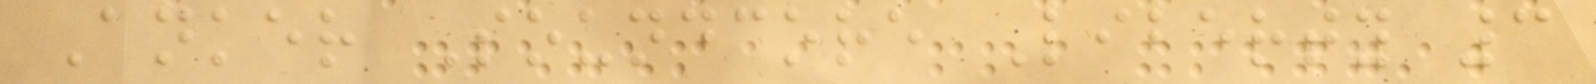Anker Soundcore Liberty 3
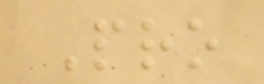Pro
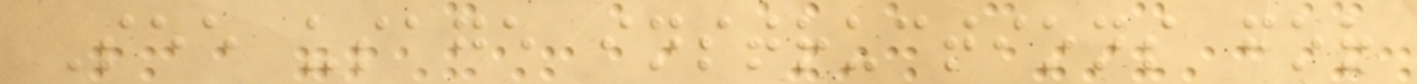See usage instructions for
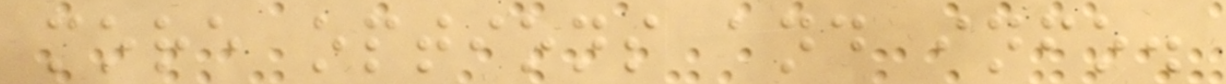more options and info.
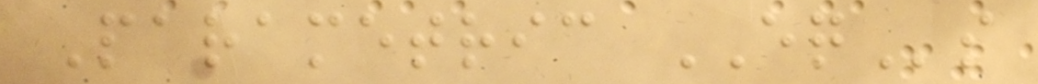Parametric EQs
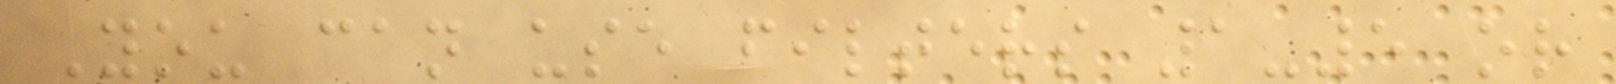You can use filters 1-5 or
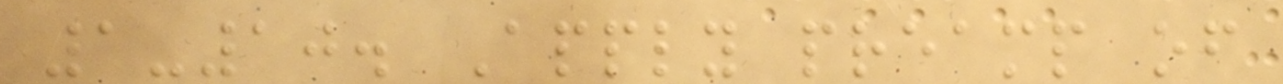1-10. Apply preamp of
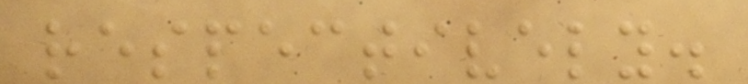respectively.
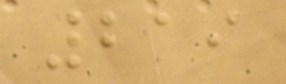219
